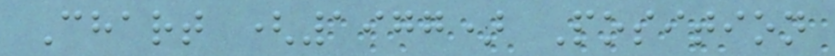Chart (1977) Position
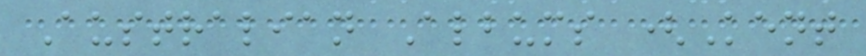Australian Albums (Kent
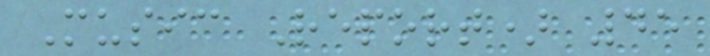Music Report) 45
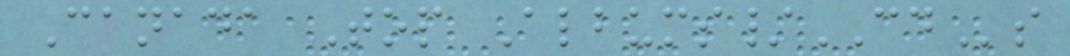Canada Top Albums/CDs
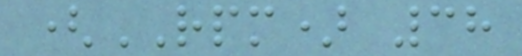(RPM) 38
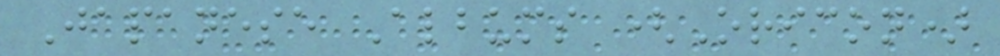Japanese Albums (Oricon)
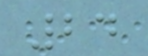24
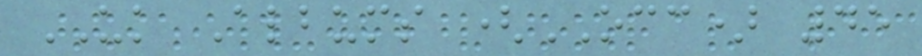UK Albums (OCC) 45
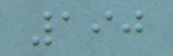190
